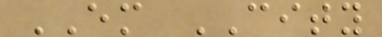EM CITY
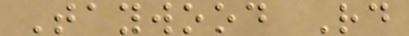Taywood Rd
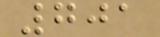701
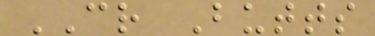CR Butts
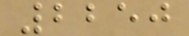2250
